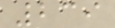239
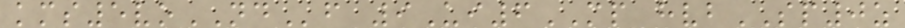kms5voNDf 9Ui6MP hvbSP0z
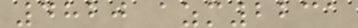4820 azm2231
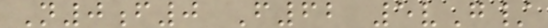N0f0 F62 5vG/
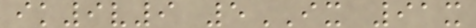ik9v9 5IX 91x
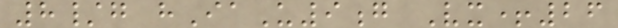8/g hIaU9g Vx+26
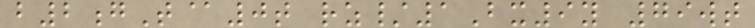b2gT@0t rz/1Bx9y 79wt
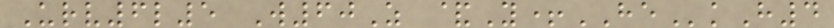Urv6l5 W60Z &Y+HEkH4
